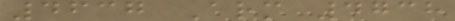4637 Arm 4738
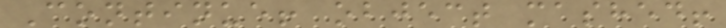Continue! object mashed!
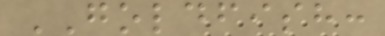GOLDFISH:
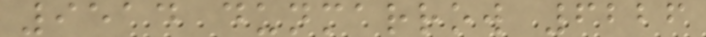9514 dunmarrow 6226
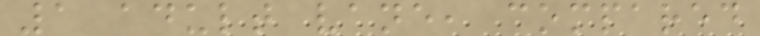1 adult vane, compared
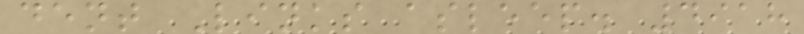dent Links asleep. 4918
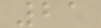21
